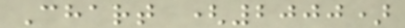Chart (2000)
